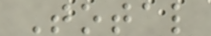Total
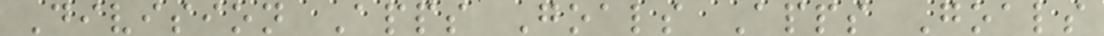Division Apps Goals Apps Goals
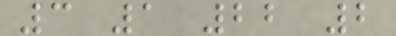3 1 22 2
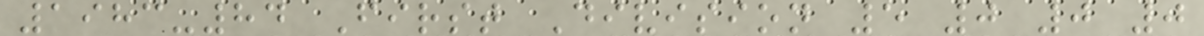1983-84 First Division 5 0 0 0
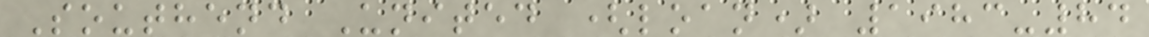Southend United (loan) 1983-84
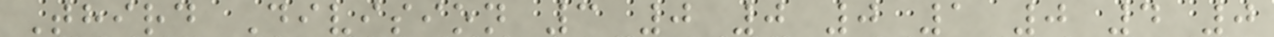Third Division 3 0 0 0 1 0 4 0
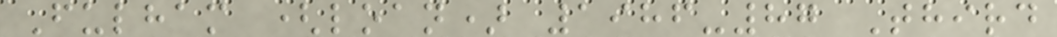Fulham (loan) 1986-87 Third
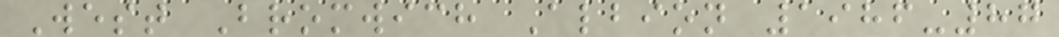West Bromwich Albion 1986-87
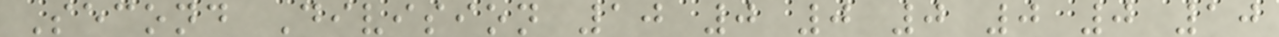Second Division 10 0 0 0 0 0 10
